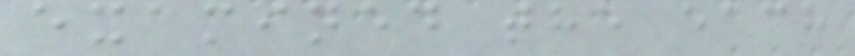examined the each
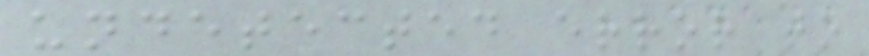undetected error to
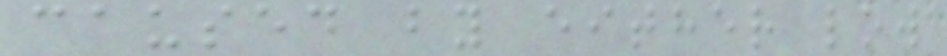caused by either low
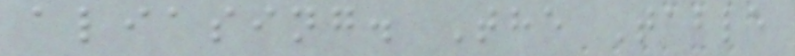aliasing. The Table
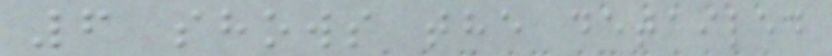6 shows the detailed
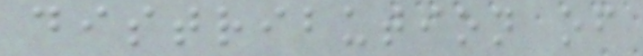distribution of
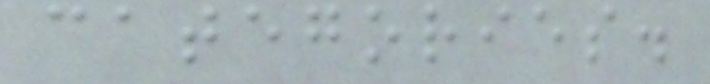categories.
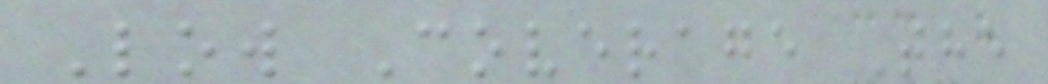Low Coverage The
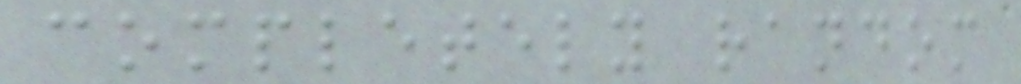completely random
